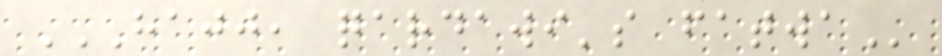HAJJ, QARDAWI'S FATWA
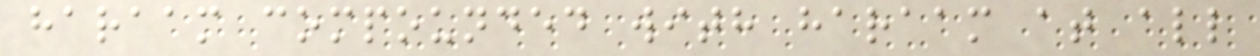haraam compounded with haraam at all
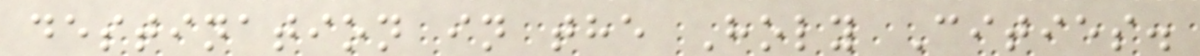destination in the Holy Cities.
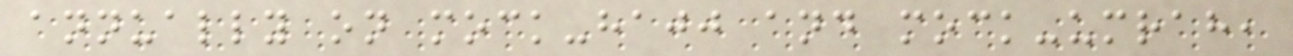annually on mock-hajj and mock-umrah,
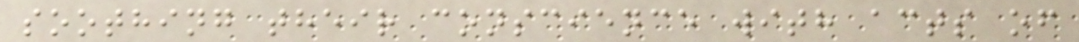soothing their conscience with acts of
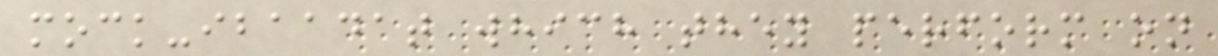mock-ibaadat which they perform on
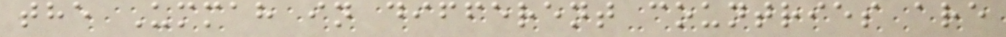the Ummah in different countries are
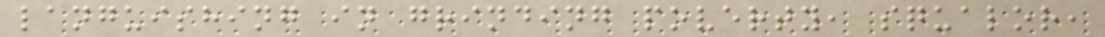languishing in grinding poverty, squalor,
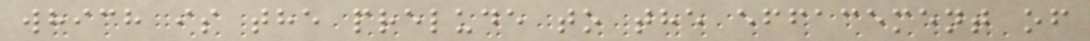which is the prelude to the effacement of
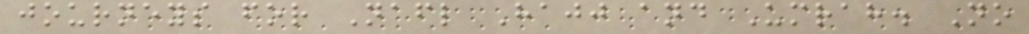journeys for Nafl Hajj and Umrah. No
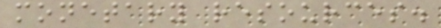monetary resources.
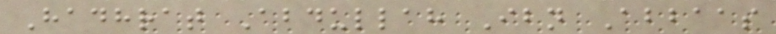Hadhrat Abdullah Ibn Abbaas
